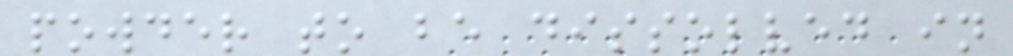powder to be dissolved in
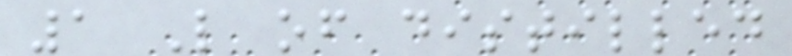1 L of distilled
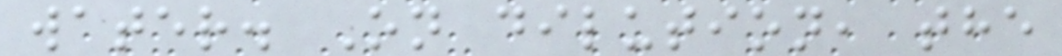water. On dilution, the
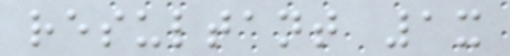resultant 1x
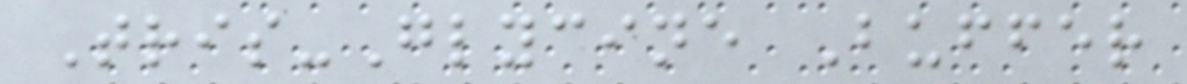Tris-Glycine Buffer
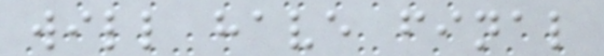will have final
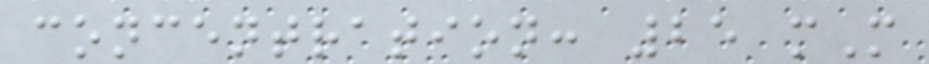concentration: 25 mM
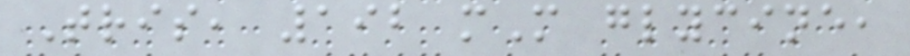Tris, 192 mM glycine,
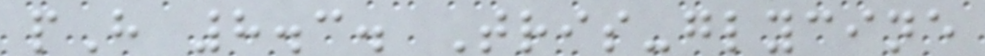pH 8.3. Tris-glycine
